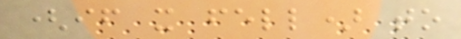(if it fell) to
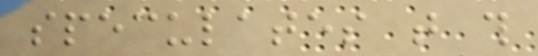speculates that this
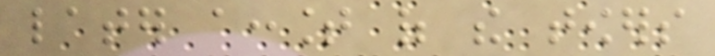later account of the towers
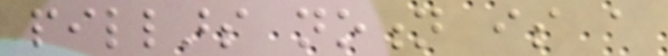pillars notion is a
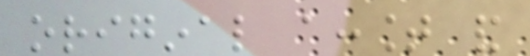original account and
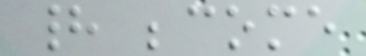had become
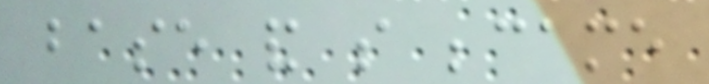base and so became
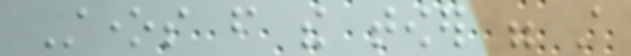Stones from the tower were still
